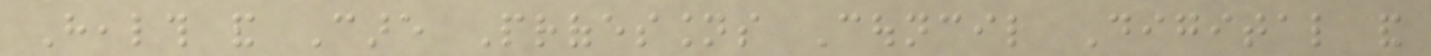Health and Care Professions Council Digital and
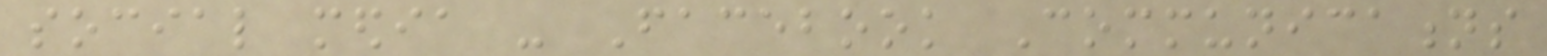social media - Facebook Communications
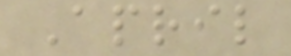April
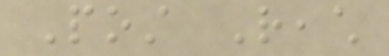Post Reach
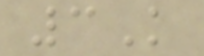3K
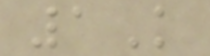1K
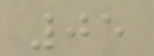05
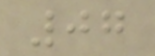07
